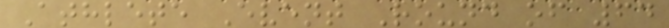Athlete Event Round of 64
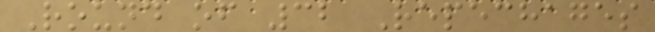Round of 32 Repechages
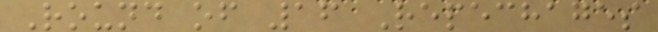Round of 16 Repechages
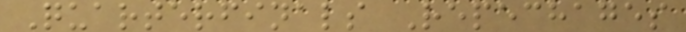Quarterfinals Repechages
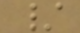/
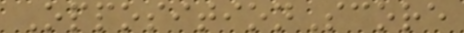OppositionScore
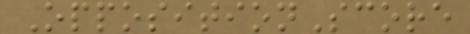OppositionScore
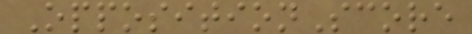OppositionScore
